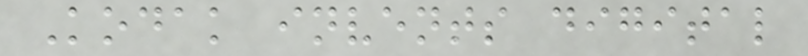Kodak invents digital
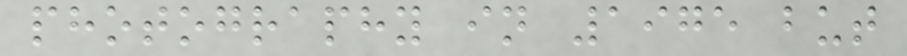photography in 1975 but
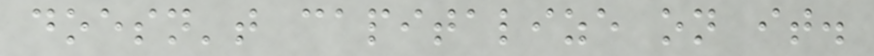doesn't capitalize on it.
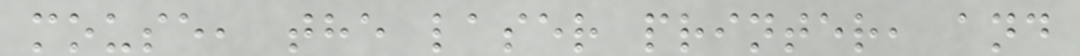mouse, the laser printer, and
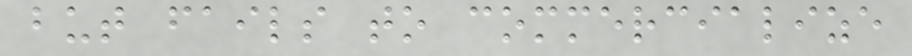but fails to commercialize
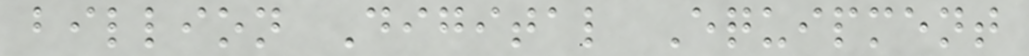billion Digital Equipment
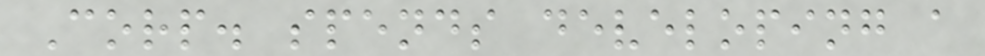Corp. spends developing a
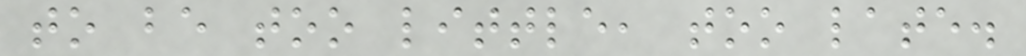to be too little, too late.
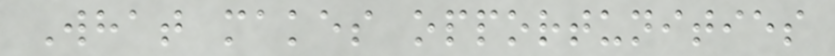What makes opportunities
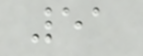51
